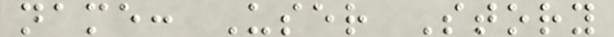name: User Story
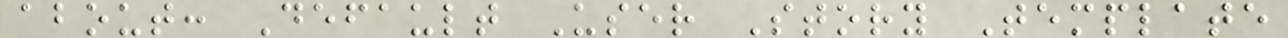about: Default User Story Template
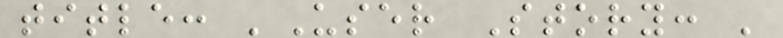title: 'User Story: '
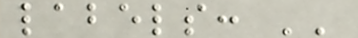labels: ''
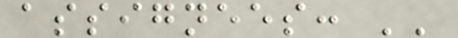assignees: ''
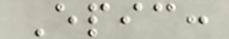Epic:
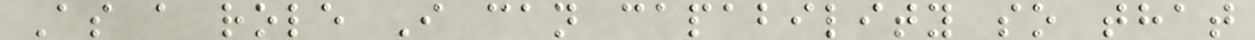As a role I can capability so that
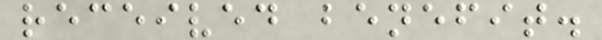received benefit.
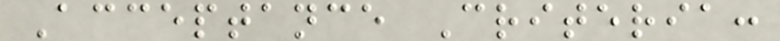Acceptance Criteria:
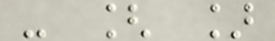- [ ]
